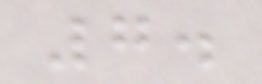7.
